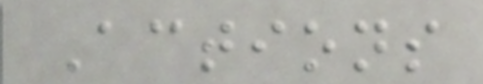Actions
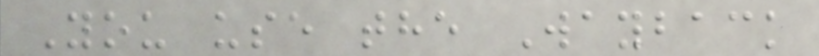You use the Wayback
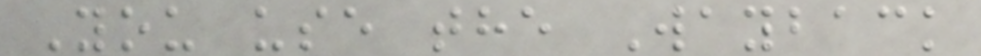You use the Wayback
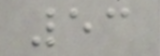53
